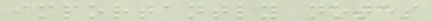importantly notes
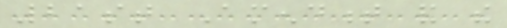21st Amendment and the
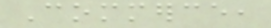Commerce,
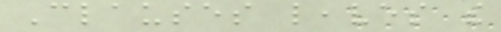Clauses leaves the
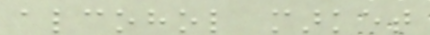alcohol market
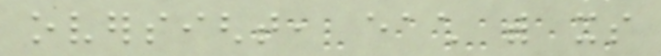oversight, each with its
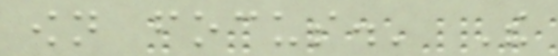own focus.' The
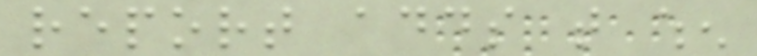report adds that when
